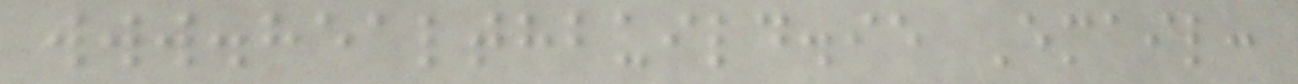www.healthbuild.ie Email:
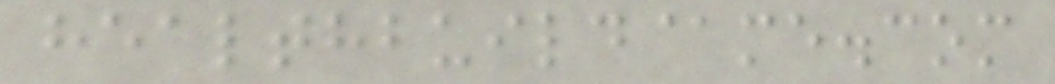healthbuild@me.com
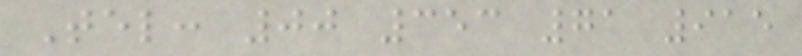Tel: 00 353 71 915
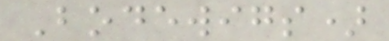Bodewigs)
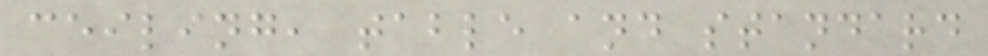ceiling, table and standard
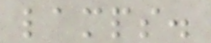lamps.
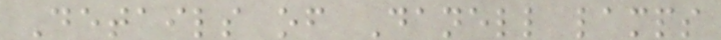Details of Danell lamps
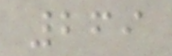269
